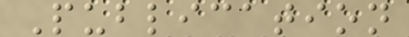Publication
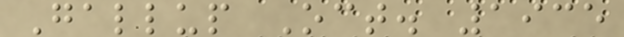Gallup Oct. 1935
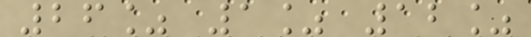26% 1% 12%
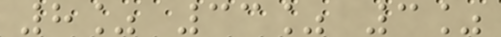8% 33% 3%
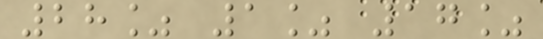28% 1% 17%
